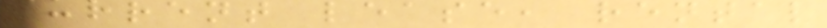current lease, rental
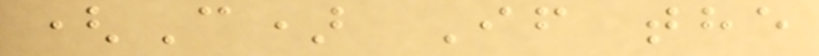(C) If the
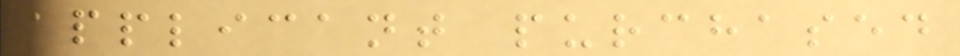applicant purchased
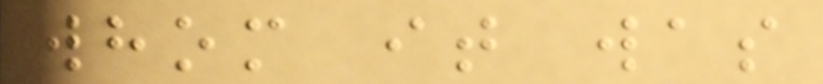whom it was
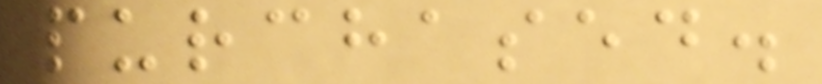purchased.
